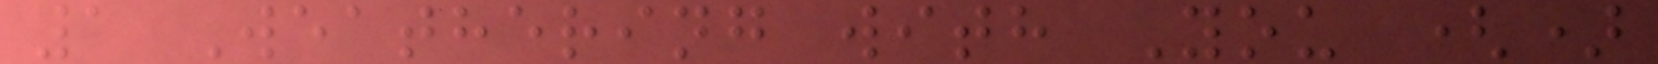1 Weathering with You ()
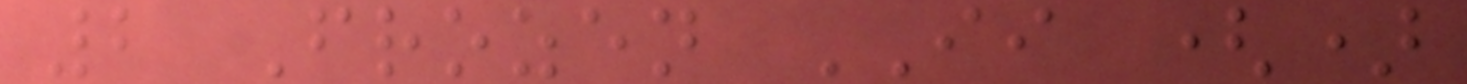2 Frozen II ()
